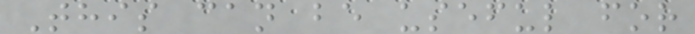This can be useful for
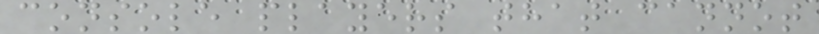console players that cannot
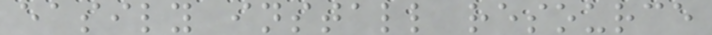easily install resource
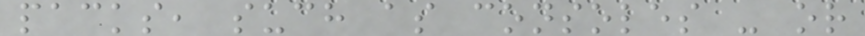packs, such as consoles - or
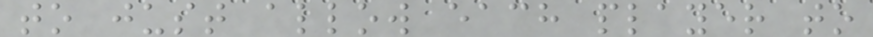to just allow each player to
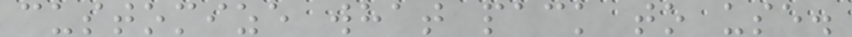customize what pack to use.
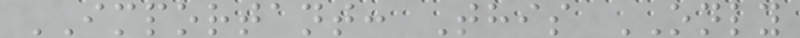IMPORTANT: This ONLY
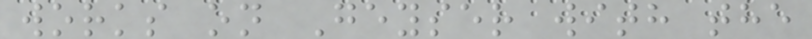works on Geyser with the
